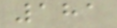181
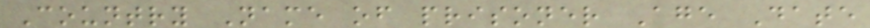Country Name of prisoner Age Date
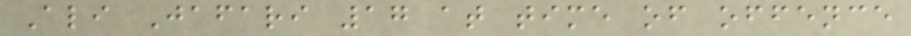Ali Jafari 17 at time of offence
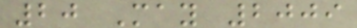20 May 2009
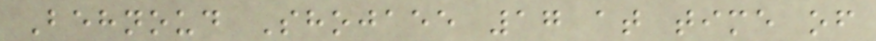Behnoud Shojaee 17 at time of
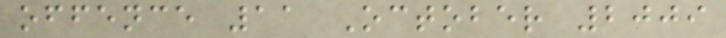offence 11 October 2009
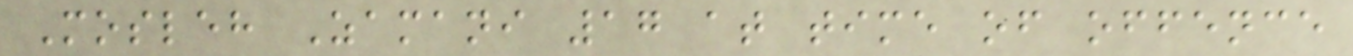Mosleh Zamani 17 at time of offence
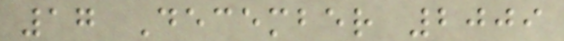17 December 2009
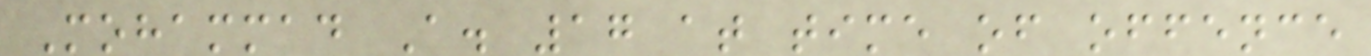Mohammad A. 17 at time of offence
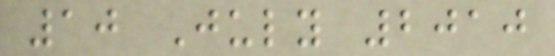10 July 2010
